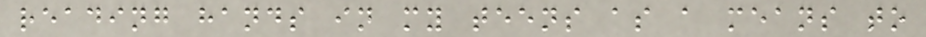reading hands in my teens as a means to
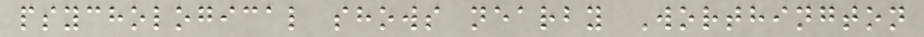psychological shows nearby Worthington
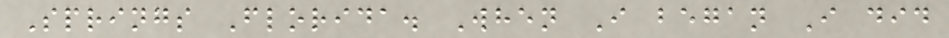Springs Florida. When I began I did
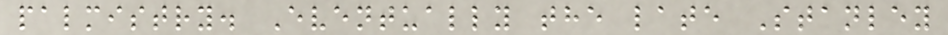palmistry. Eventually the late Stanley
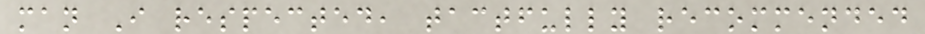man I respected, tactfully recommended
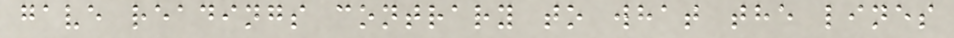gave readings contrary to what the lines
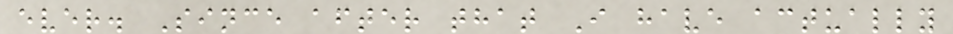ever. Since after that I have actually
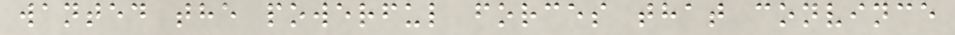wanted the powerful forces that convince
